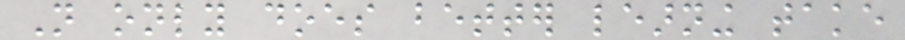Not only does better learning take
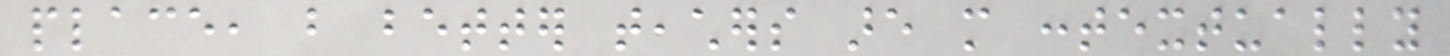place, but better teachers are more contextually
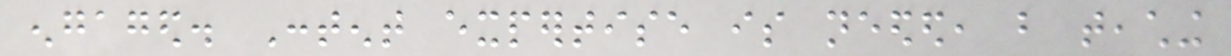engaged. Content expertise is needed, but teaching
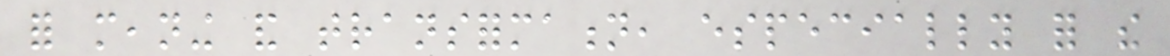for meaning and transformation, especially for the
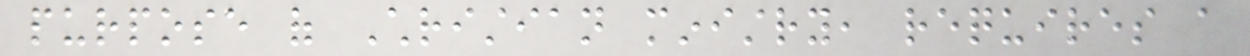purpose of Christian ministry, requires a
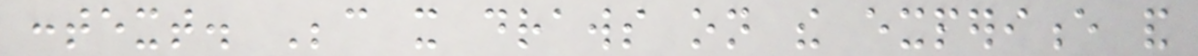context. Because it draws on the experience and
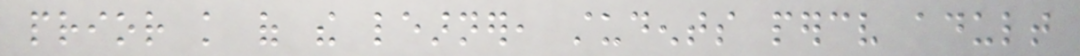prior knowledge of the learner, students perceive adult
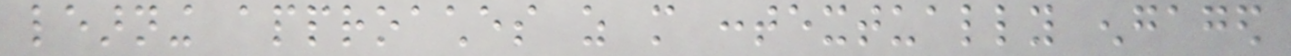learning approaches as more contextually engaged
